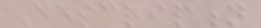Description
